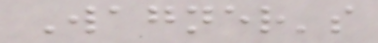Wagner's
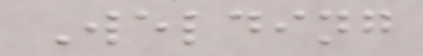Welding
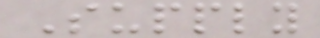Supply
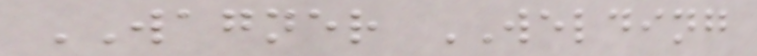WAGNER WELDING
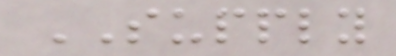SUPPLY
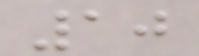10
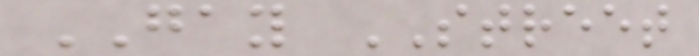GAY STREET
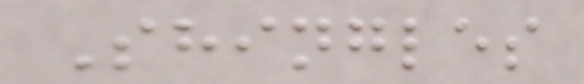Shingles
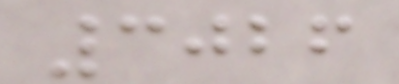3026
